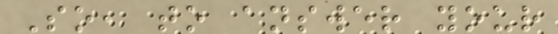So, to answer your
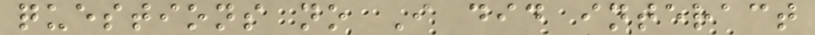questions no I did interact
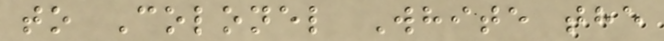to Colonel White the
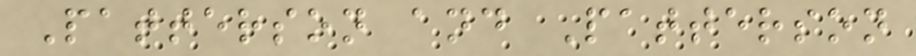Patterson and Patterson
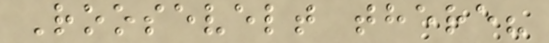Roosevelt there?
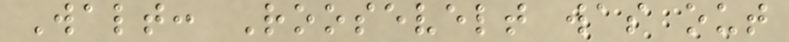Walt: Roosevelt was out
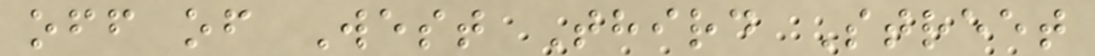off of West Third Street
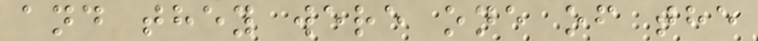and they were one of the
